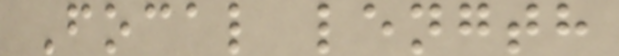Focal length
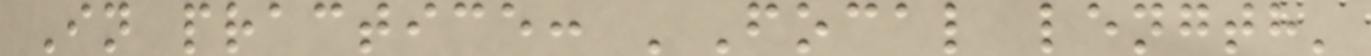In practice: 'Focal length'
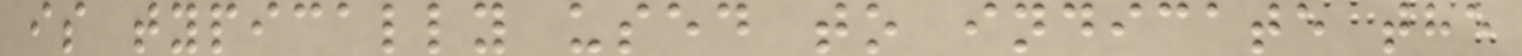is typically used to indicate the
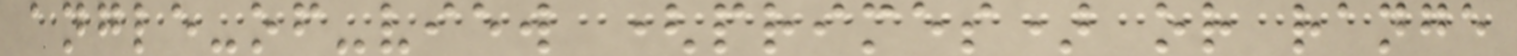angle-of-view (primes) or range
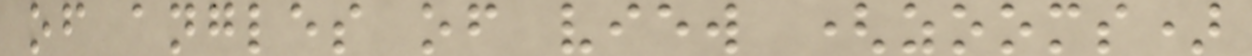of angles of view (zooms)
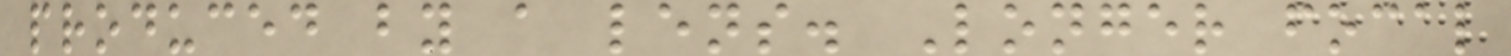produced by a lens. Longer focal
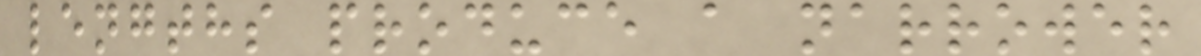lengths produce a narrower
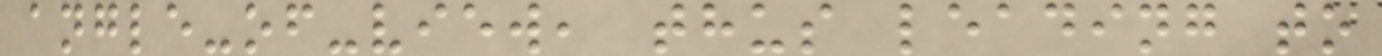angle-of-view, thus leading to
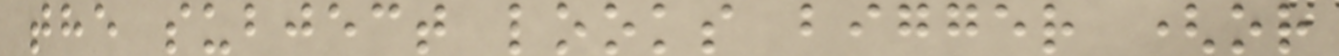the subject looks bigger (or
